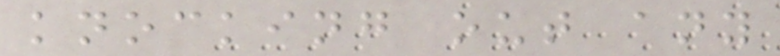knocking out any
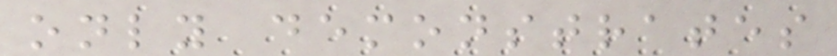only demonstrates
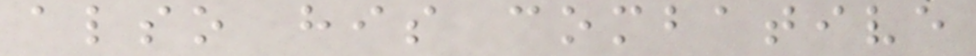also his combative
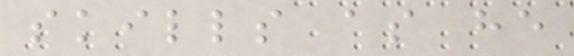skills as he
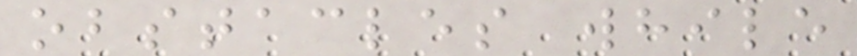obstacles while
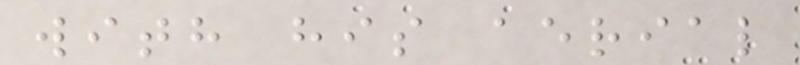with his aerial
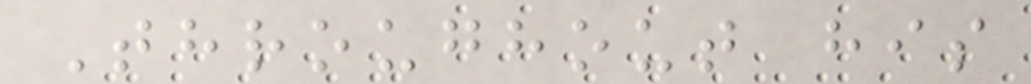Throughout his
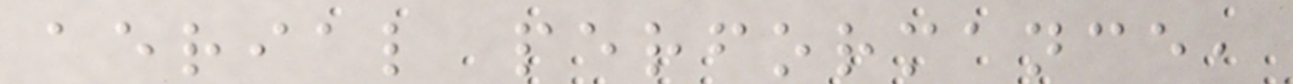aerial performance,
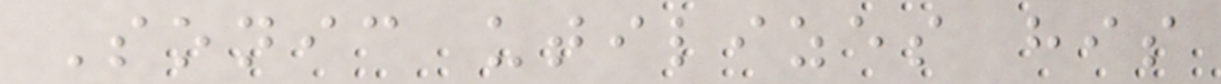Sonic utilizes his
